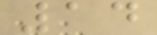14
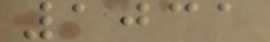1031
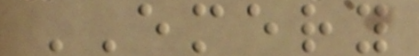EMERY
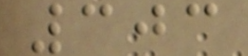303
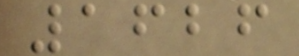1626
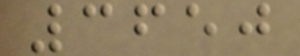3650
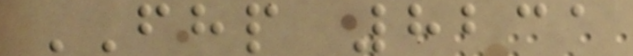FHP 8231
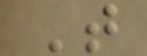T
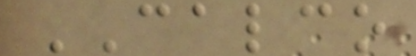CALCO
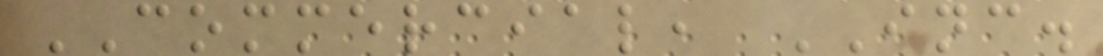COMMERCIAL, INC.
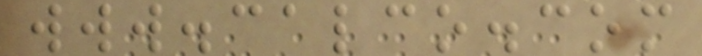www.calco.com
